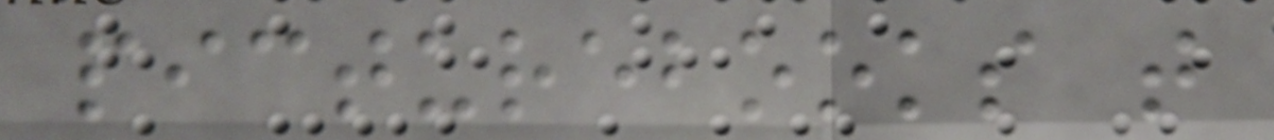picturebooks that
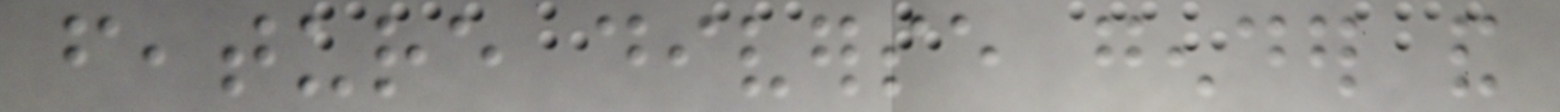feature diverse gender and
